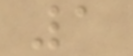1
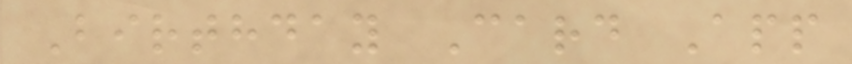Birthday Card App
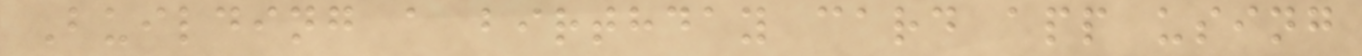Building a birthday card app using
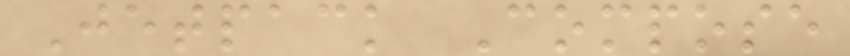Jetpack Compose
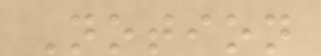Notion
